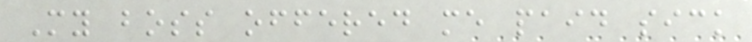My boss offered me paid sick
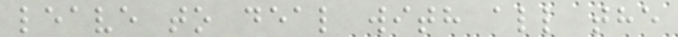leave to deal with all the
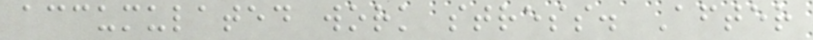accumulated work stress. After
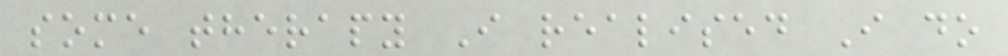some therapy I realised I do
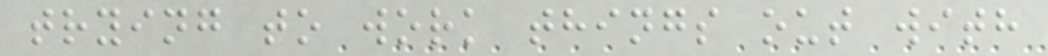trying to work things out with
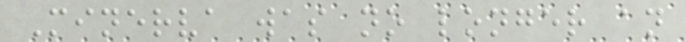Minerva was no longer an
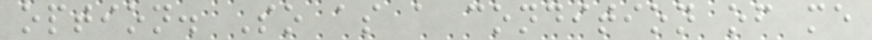option. So as a condition of me
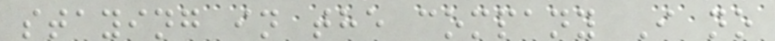staying in the company I no
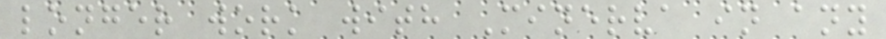longer work with Minerva in any
